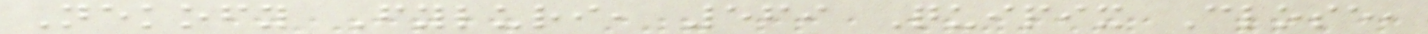Nekofy Fyluri, 569 Quipix Close,
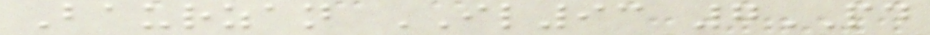Baurzan IL93 7PD
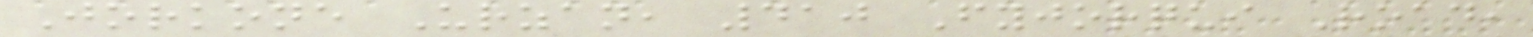Jorkone Urzan, 410 Fyjorqui Road,
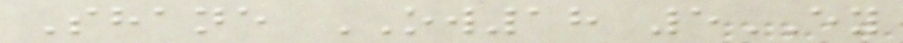Shane OW18 5EY
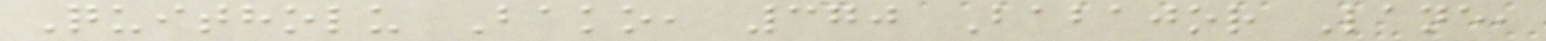Quitholu Bako, 370 Babajor Lane,
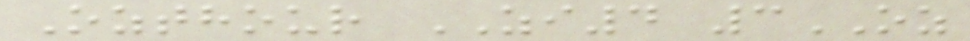Ozthour ZI4 3OZ
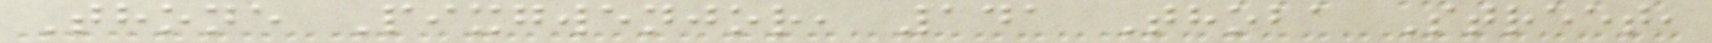Thone Pixgwenjor, 141 Thoba Street,
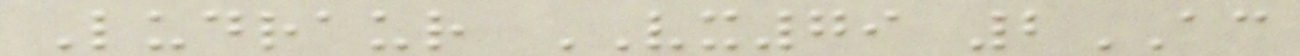Ludraur VX79 2AC
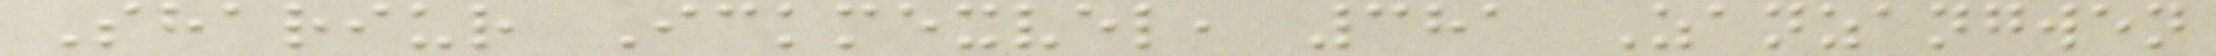Shariur Ickmexvel, 381 Zanzangwen
